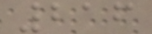216
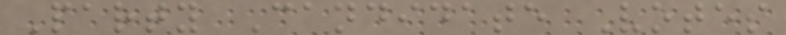Party Candidate Votes
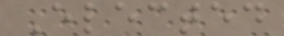Elected
